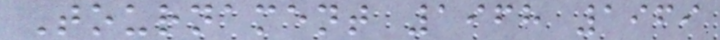Tournament 1968 1969
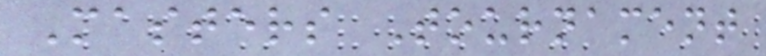Masters Tournament
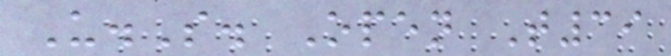U.S. Open T39
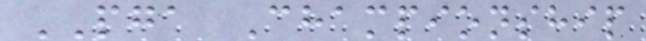PGA Championship
